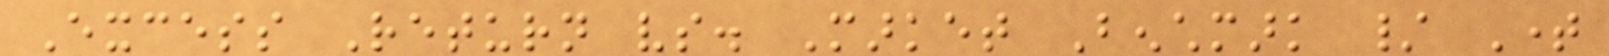Excess Return vs. Market Benchmark / Time
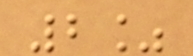2%
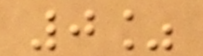0%
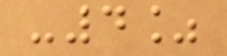-4%
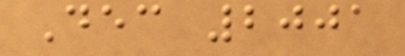Dec 2001
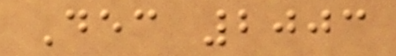Dec 2003
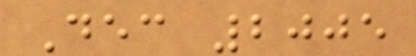Dec 2005
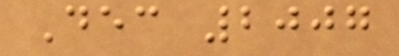Dec 2007
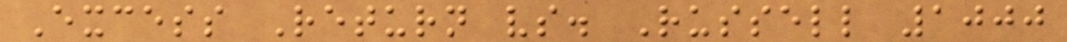Excess Return vs. Russell 1000
